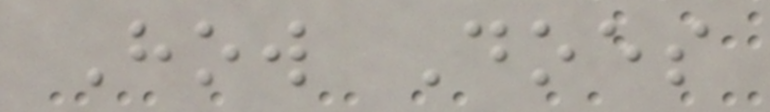How Does
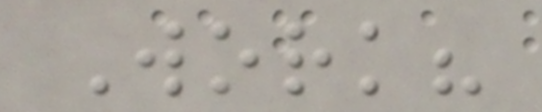Work?
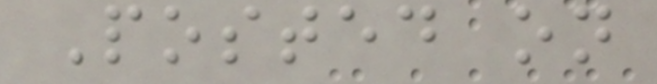Posted on
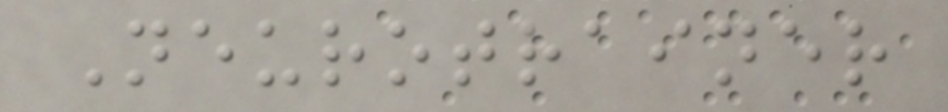Neurotrainer
